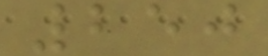250
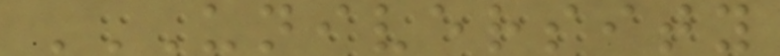UNIVERSITY
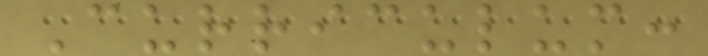Curriculum:
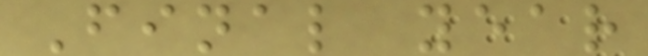Final year
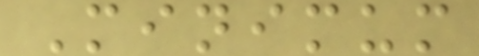Minimum
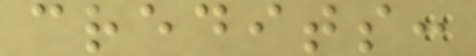credits:
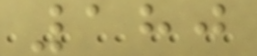180
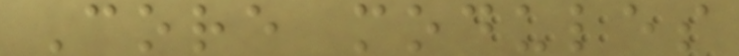Core modules
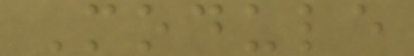Module
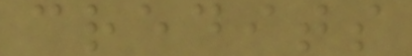credits
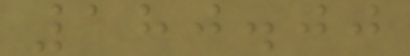180.00
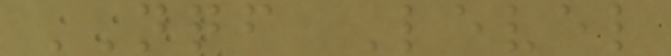NQF Level
